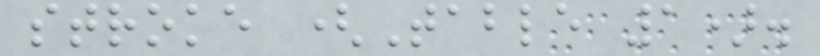stroke (Table 1).
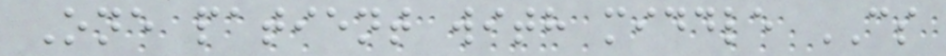One patient with middle CS
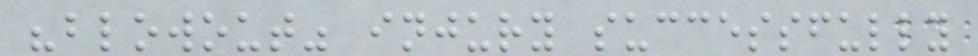"blowout" injury successfully
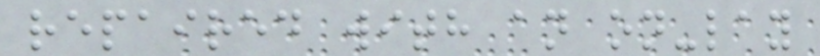repaired with an on-lay
